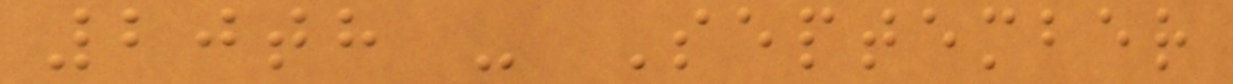20th - September
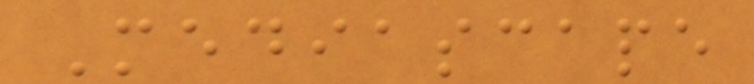Mediascape
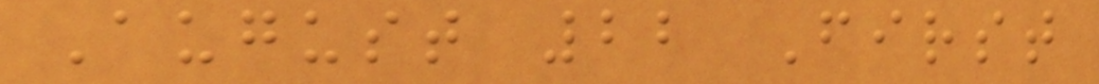August 22 First
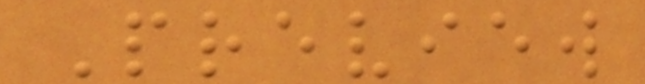Preview
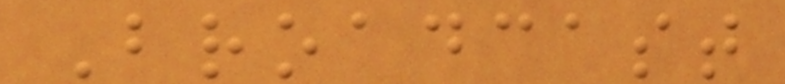Broadcast
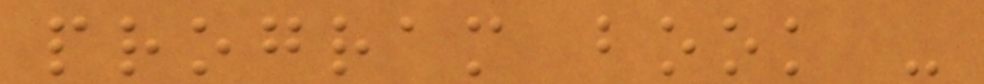program book -
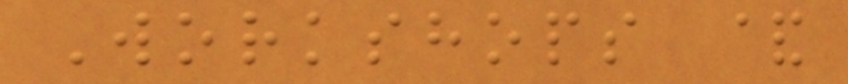Workshops &
